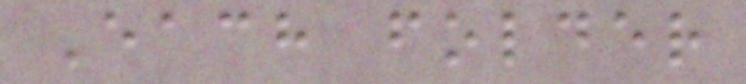Each folder
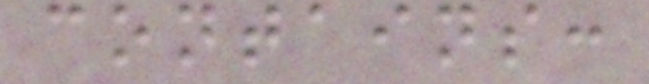contains:
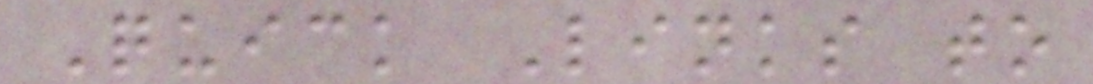Quick Links to
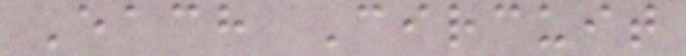Each Circuit
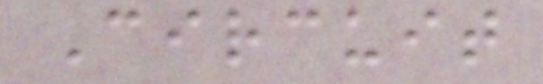Circuit
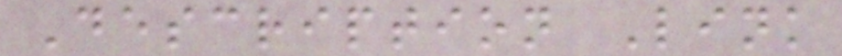Description Link
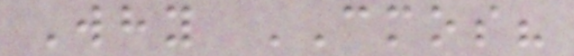Why CMOS?
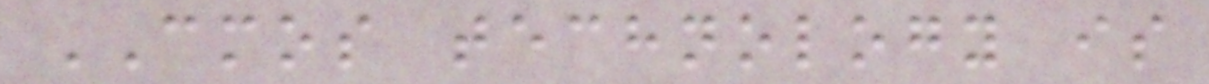CMOS technology is
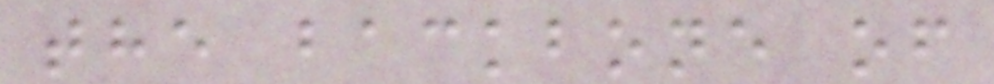the backbone of
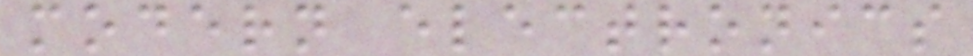modern electronics
